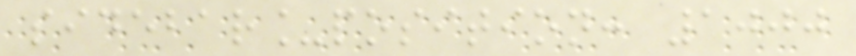sidebar_position: 1000
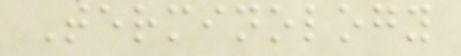Terminology
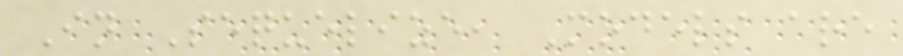In Sequelize, Models are
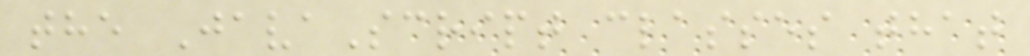the JavaScript classes that
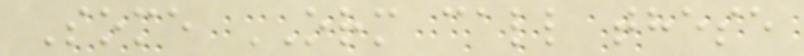Some ORM call these
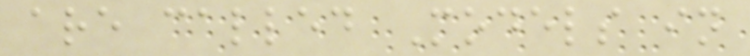are called Models in
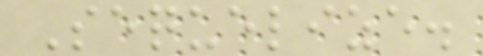Sequelize.
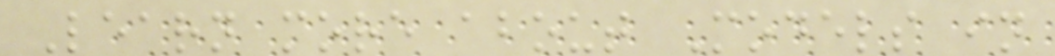Learn more about Models in
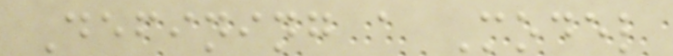Defining a Model
